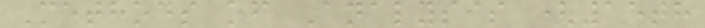Methods of Analysis (15th
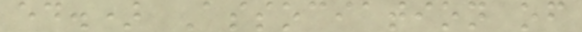ed.) Association of
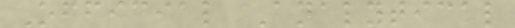Official Analytical
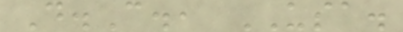D.C., USA.
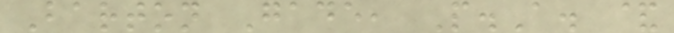Barton Gade, P.A. &
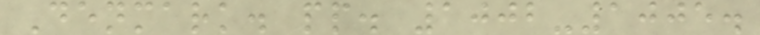Denmark. pp. 1002-1005.
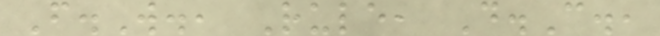F.W., Rule, D.C.,
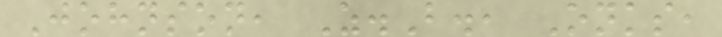Johnson, Z.B., Onks,
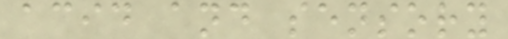acid and sensory
